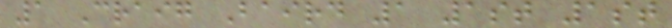1 Craig Baird 1 1st 1st
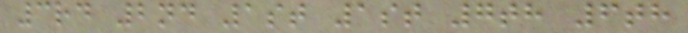3rd 2nd 1st 1st 7th 6th
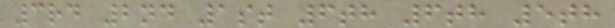3rd 2nd 1st 6th 6th 5th
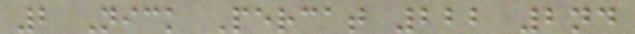2 Nick Percat 222 2nd
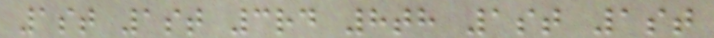1st 1st 3rd 8th 1st 1st
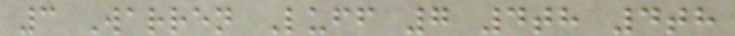3 Warren Luff 7 4th 4th
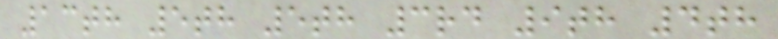13th 5th 5th 3rd 9th 4th
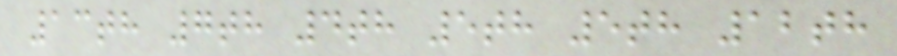13th 7th 4th 5th 5th 12th
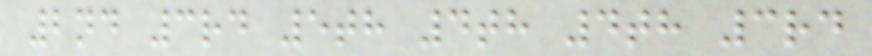2nd 3rd 5th 4th 4th 3rd
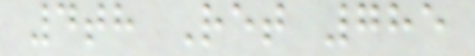4th Ret 785
